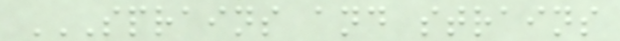SPRAINS AND STRAINS
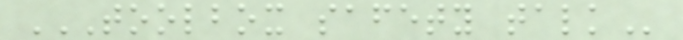TOOLBOX SAFETY TALK
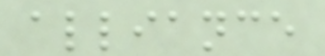alliance
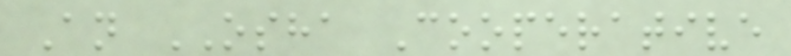An OSHA Cooperative
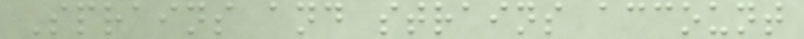Sprains and strains account
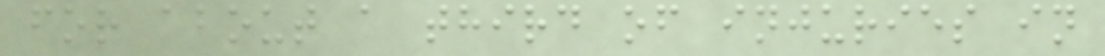for about a third of injuries in
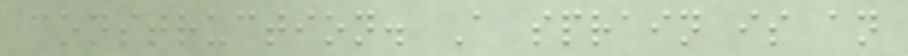construction. A sprain is an
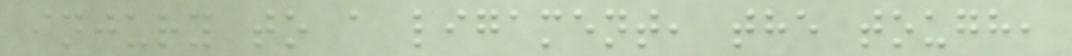injury to a ligament, the tough,
